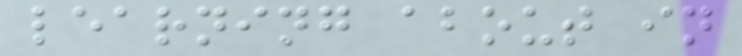learning about in
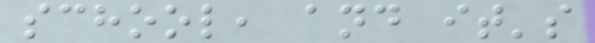school, and it's
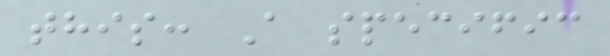this: A specific
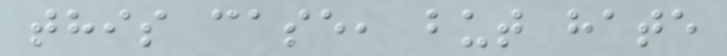this case, but hate
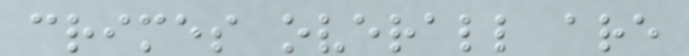crimes overall are
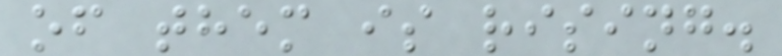of them is rising.
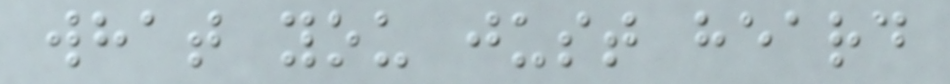what you just heard
